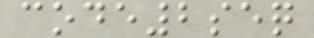code2seq
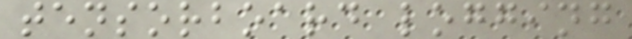tensorboard logging
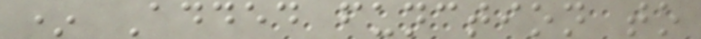* Added function to
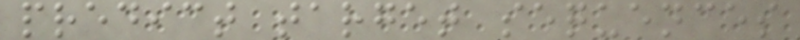predict target sequences
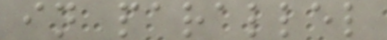in parallel
